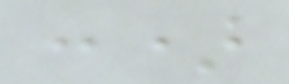:)
